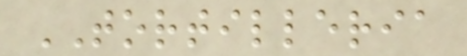TORTILLERIA
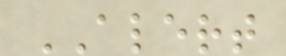ALERT
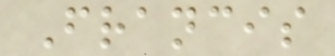Francis
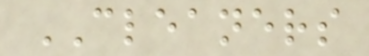CLEANERS
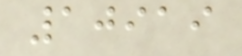10919
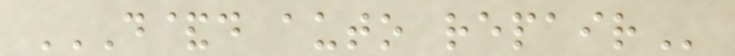D&D AUTO REPAIR
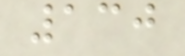130
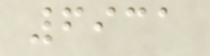6931
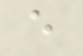e
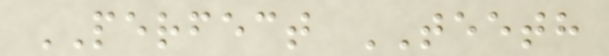PERFECT TEETH
